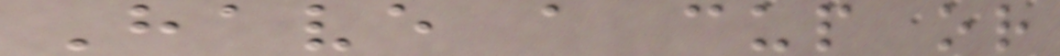Have a cup or
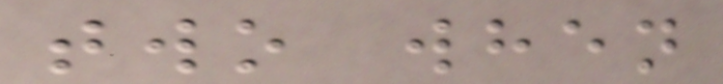two when
